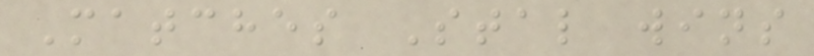Matches Stal wins
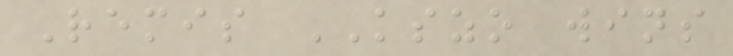Remis KSZO wins
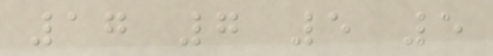17 7 5 5
